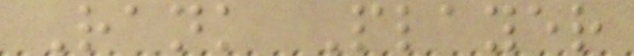Rank Player
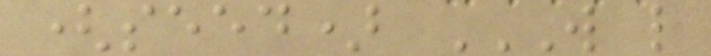(seed) W L
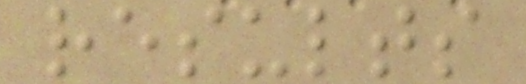results
